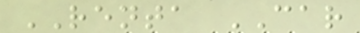RENTA CAR
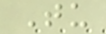Tu
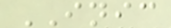INIC
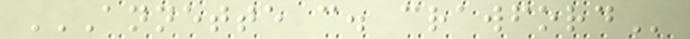ANNETTE C. CRAWFORD
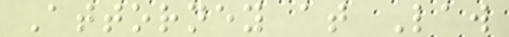Attorney at Law
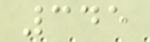345
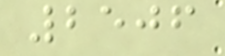2506
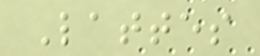Lattes
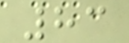83
